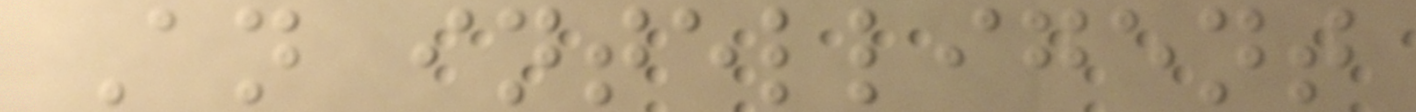An intelligent
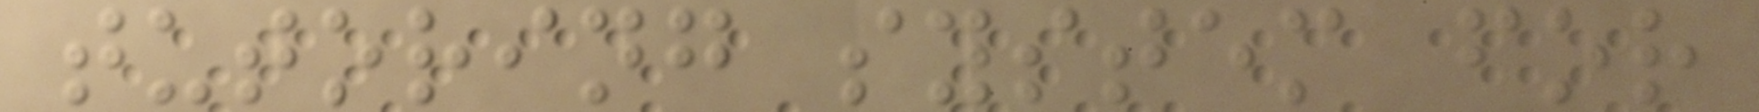tutoring system for
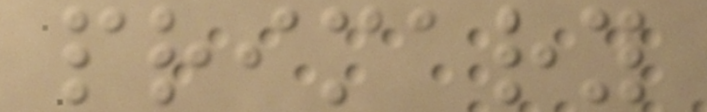primary
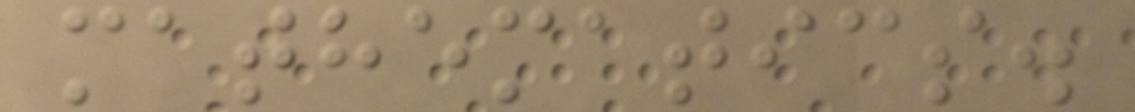mathematics.
